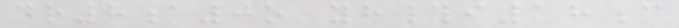dr8a0o yh#i18c
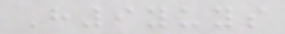H9yuys
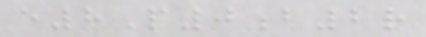e8P0b2r
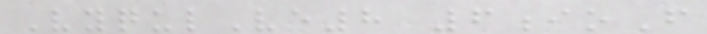VyqulVe8 6ioF
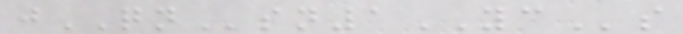jQNsn1YCs
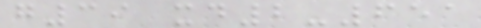g39 xd2-651
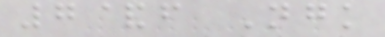7&f Ngk
